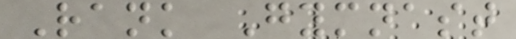Rank Gymnast
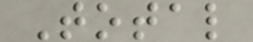Total
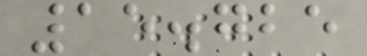15.725
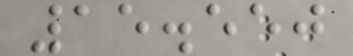15.550
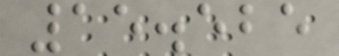15.525
